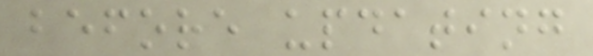before updating
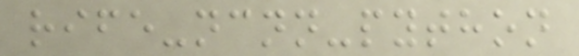rife-ncnn-python
